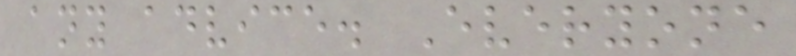any advice. Everyone
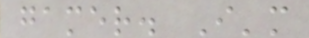gamer. I'm
